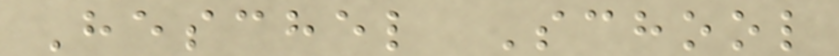Heschel School
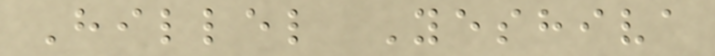Hillel Yeshiva
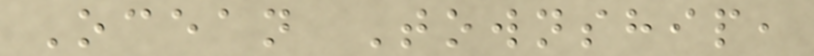Ocean Township,
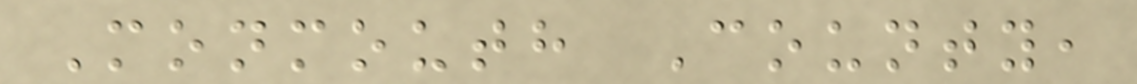Monmouth County,
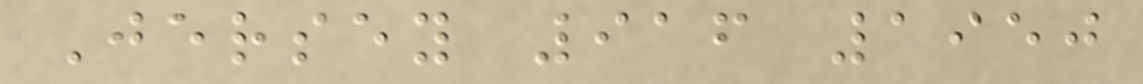Jersey 916 1950
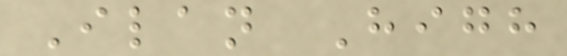Ilan High
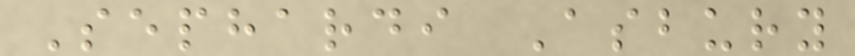Sephardi Asbury
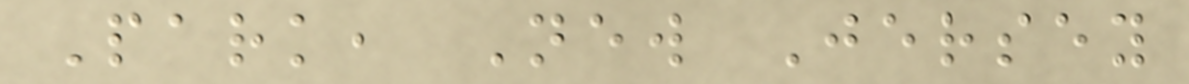Park, New Jersey
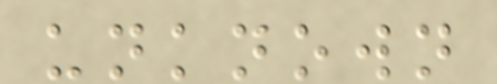unknown
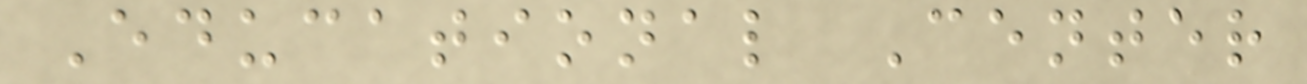Educational Center
